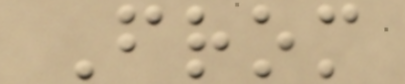From
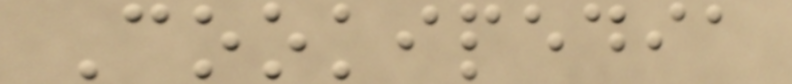Cookipedia
